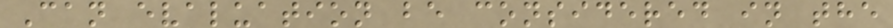Can evaluation be considered in the
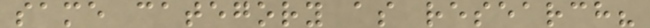same category as research?
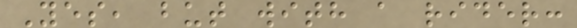Yes, but with a rider:
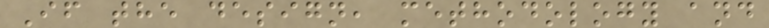If the design, methodology and
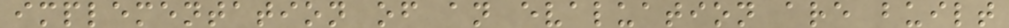implementation of an evaluation are built
